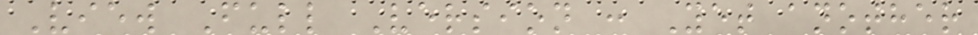View Full Version : Yet another
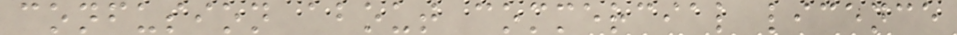confusion about commercial licence
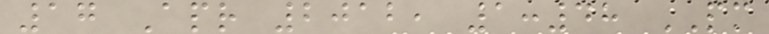17 Apr 2012, 1:48 PM
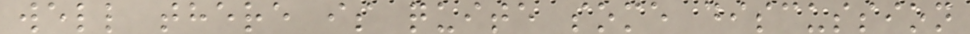well there is quite some discussion
